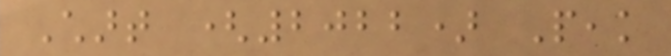Chart (2022) Peak
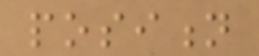position
